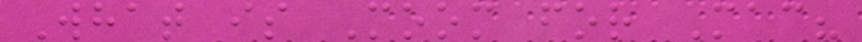What is Moom for Mac?
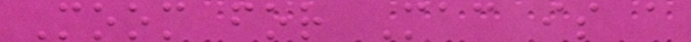Moom for Mac is a
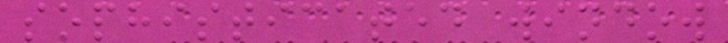sophisticated window
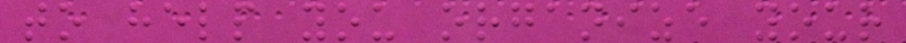to help you organize your
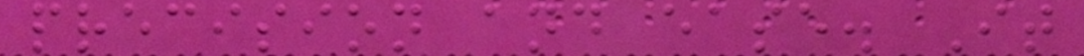precision and ease. It
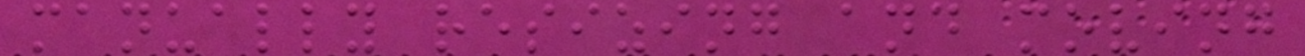manually resizing and moving
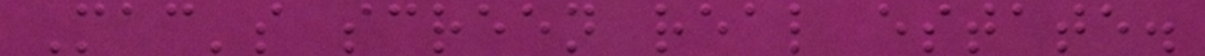Mac's screen real estate.
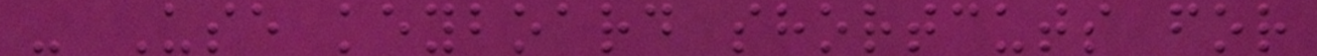- Use keyboard shortcuts for
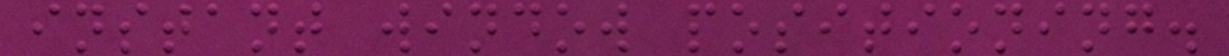instant window positioning.
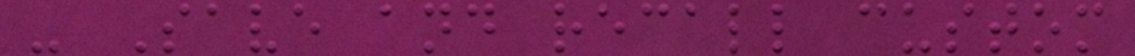- Save and recall custom
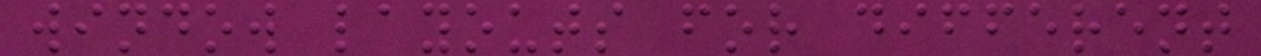window layouts for different
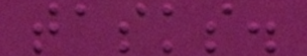tasks.
